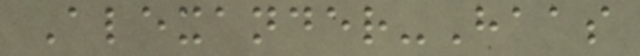Alexander-Haas
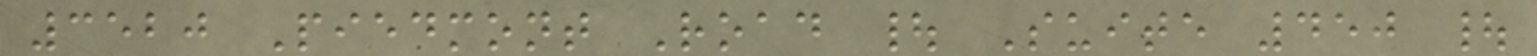3520 Piedmont Road | Suite 450 |
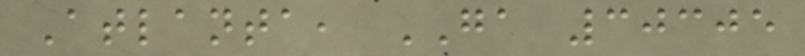Atlanta, GA 30305
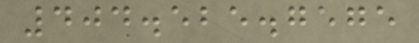404.525.7575
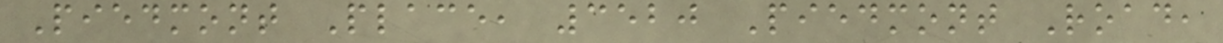Piedmont Place, 3520 Piedmont Road,
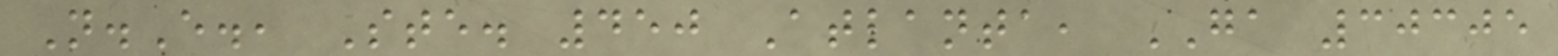N.E., Ste. 450 Atlanta, GA 30305
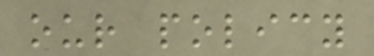our policy
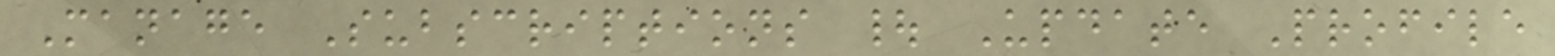Manage Subscriptions | Update Profile
